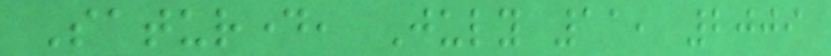Saturday, July 11, 2009
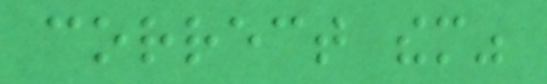correct them"
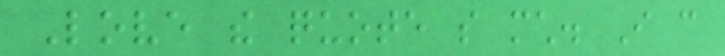Love the quote so much. I can
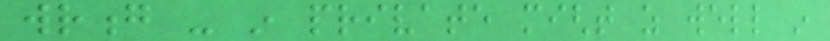wrong - in private might as well in
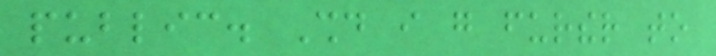public. Should i go further to
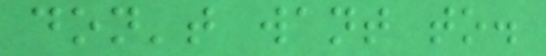don't want to.
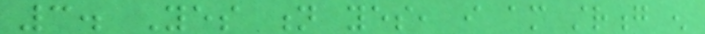3. Yes n yes, i am strong enough
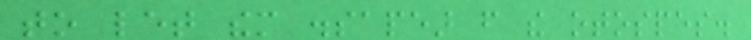to let them dissapear from the otospes.
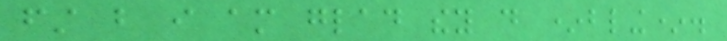first but i am glad they do *bling*.
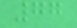77
